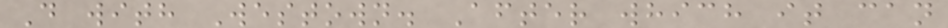D with Westown. After which it can
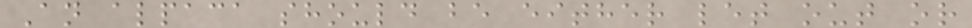An alpaca should be either let out or
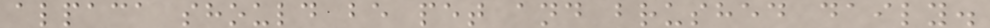alpaca should be pet and brushed daily.
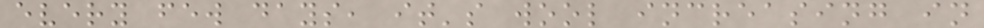every few days, it's wool increasing in
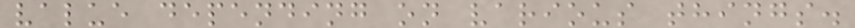value depending on various things.
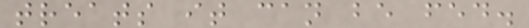treats it can be fed.
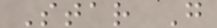Star G
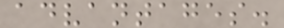advantages.
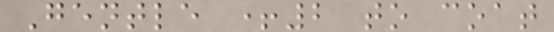Gentle +2 to coat
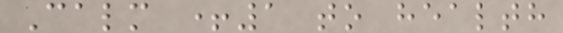Calm +1 to health
